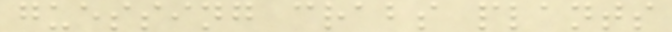guessing crabs plants
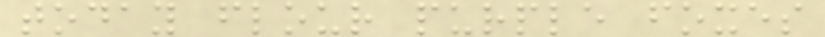today flour purple foxes
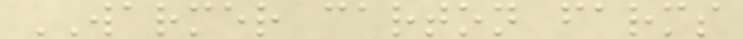WARMER carton farms
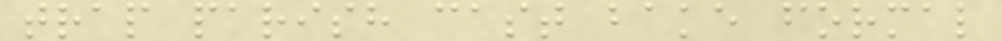trap parish cast bake formal
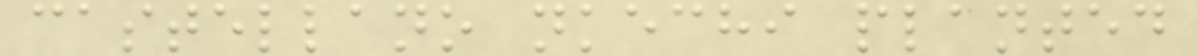castellano nkechi planted
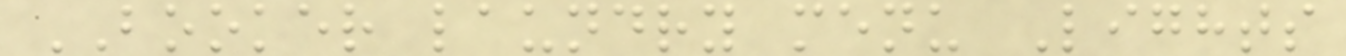BOOKER laundry menu Lights
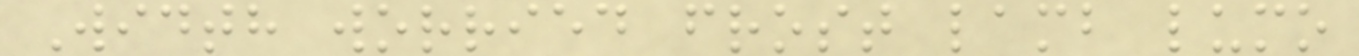Width worried frost lamb lumo
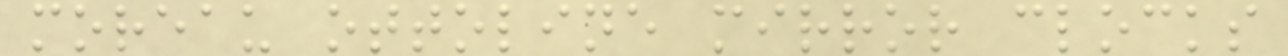moreau ottoline mirror clocks
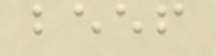beef
